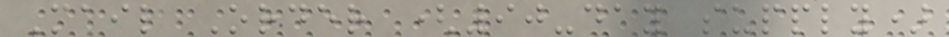Mail Order (90-day supply)
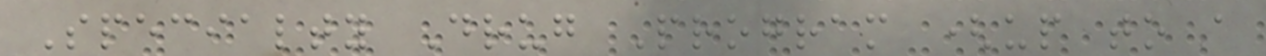Specialty Drug Program (up to a
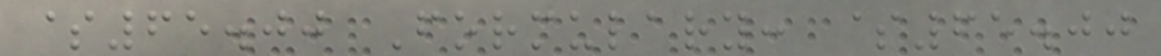$65.00 Formulary: $65.00
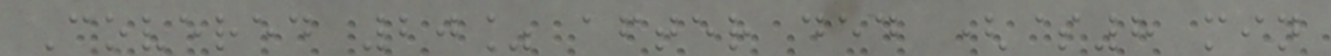Covered 20% after ded ($8 min
